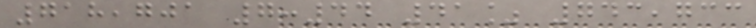718,701 7:44 41% 743,733
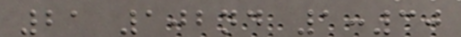21 102nd 1:30
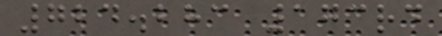724.283 173rd
